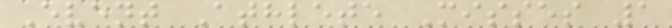Event Athlete Misses 1
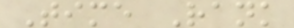Time Rank
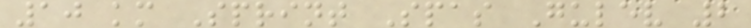10 km Sprint Spas Gulev 2
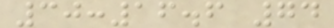30:16.6 74
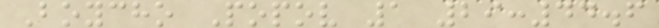Boycho Popov 1 29:44.6
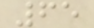65
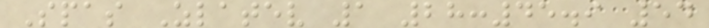Spas Zlatev 1 28:45.9 54
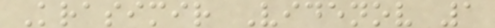Krasimir Videnov 1
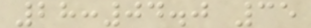28:04.0 35
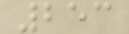253
